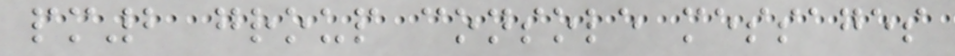pm2 group console messages
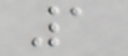1
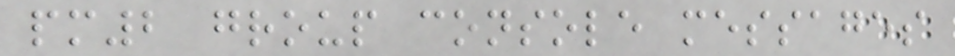pm2 group console messages
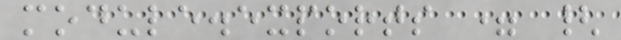module.exports = {
